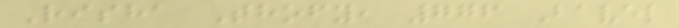Risha Thofy, 776 Bavel
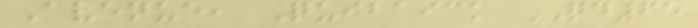Avenue, Quibaick QD65
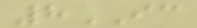8IC
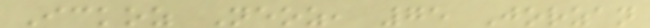Ickoz Neoz, 75 Jorzan
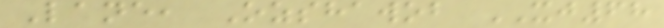Lane, Ozshawob XJ68
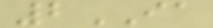2IA
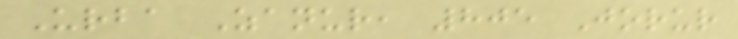Urba Zanur, 805 Jorur
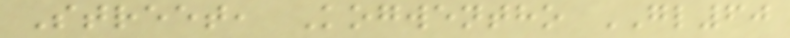Street, Kogwentho GL60
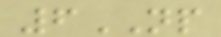6NP
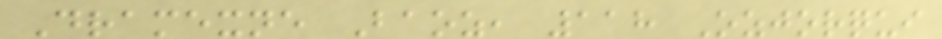Dramexne Baoz, 118 Ozjorqui
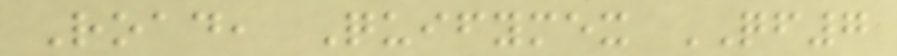Road, Quifymex QF7
